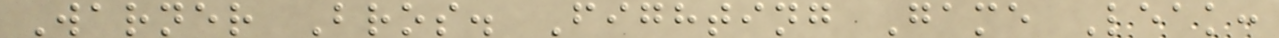Warner Bros. Fighting Game Leak:
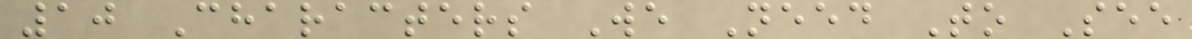10 Characters We Need To See
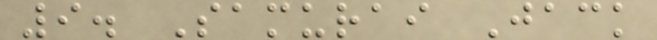9. Samurai Jack
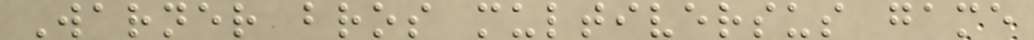Warner bros multiversus game
